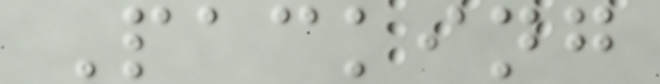Packing
